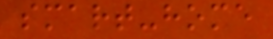smart-home
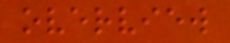overview
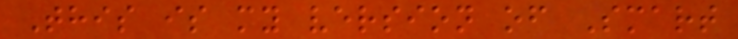This is my version of Smart
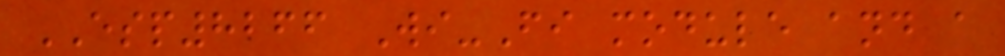ESP8266 Wi-Fi module and a
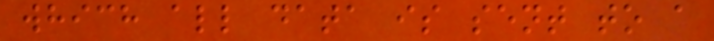which all data is sent to a
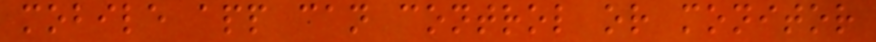mobile app can control or monitor
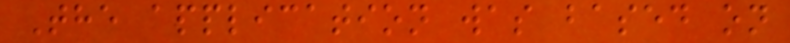The application was based on
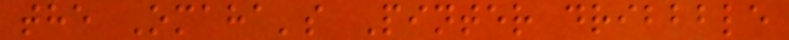the Omaha's Pinter dribbble
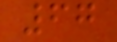67
